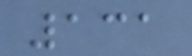131
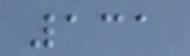131
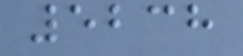5238
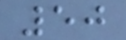50
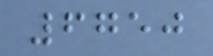6750
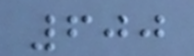600
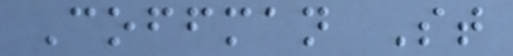Coffman St
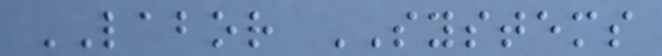LABOR SYSTEMS
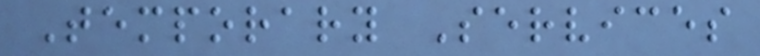Temporary Services
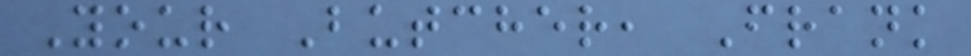Your Butcher, Frank
